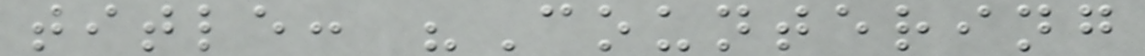title: "Countering
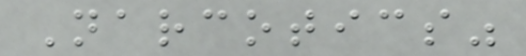Narcotics"
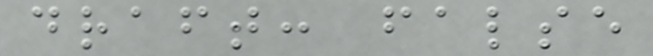draft: false
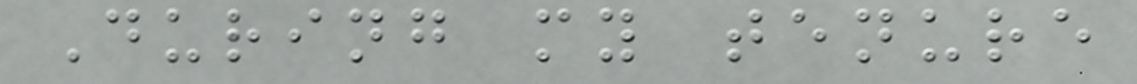During my tenure
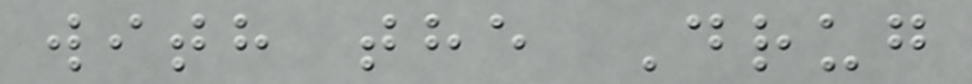with the Drug
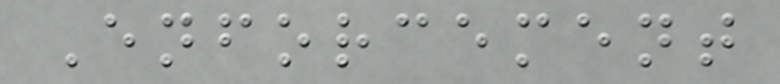Enforcement
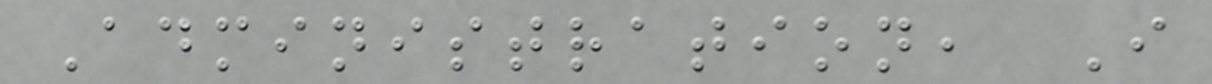Administration, I
